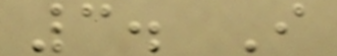3. I
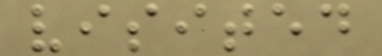visited
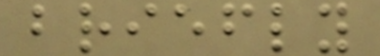briefly
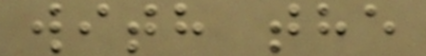with the
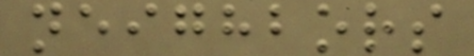neighbors
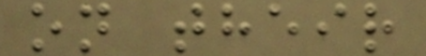on their
